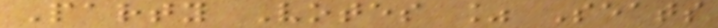Party Votes % Seats
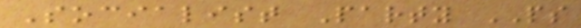Socialist Party PS
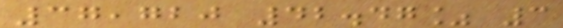37,720 42.47% 3
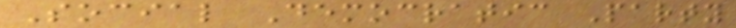Social Democratic Party
